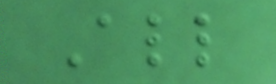All
